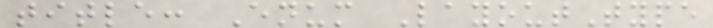title: Enum LayoutType
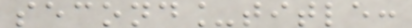second_title:
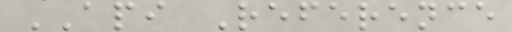API Reference
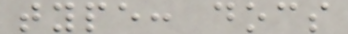type: docs
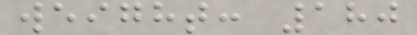weight: 180
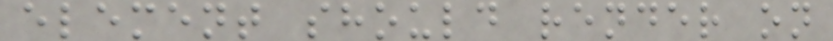element should render on
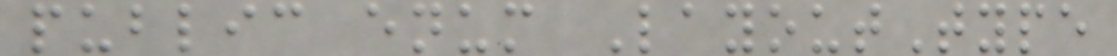public enum LayoutType
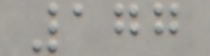177
